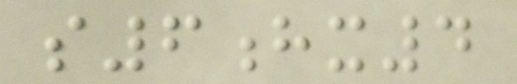s6hx4
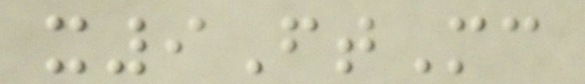x9FtMc
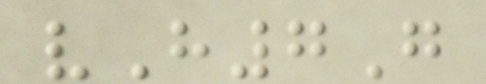vH7G
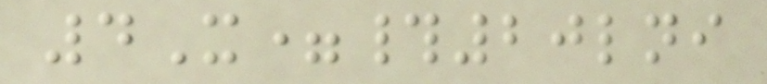4X=#20lni
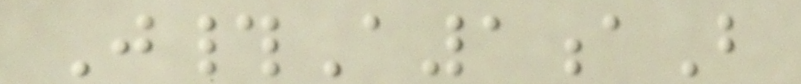J#A1aB
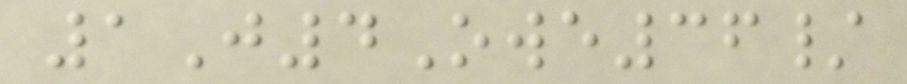1J4Owe36/
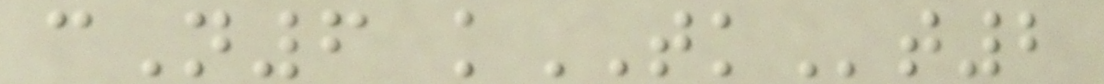cN6 kTKt2
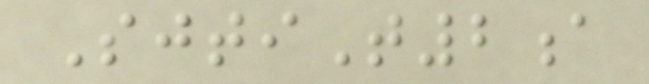SjtiT2a
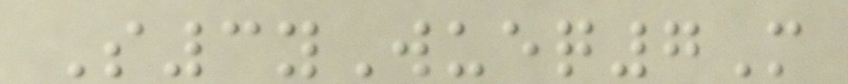S3yWueq7M
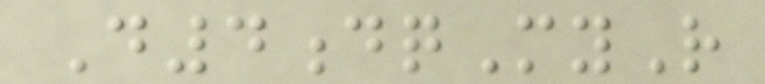D4dqMyR
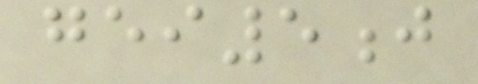gei5j
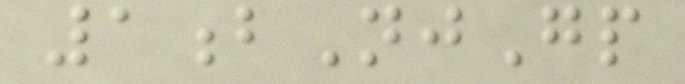1bNjGp
